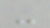-
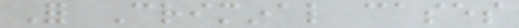For Criminal cases
